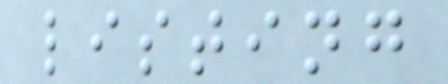listing
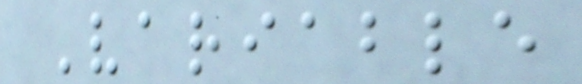Variable
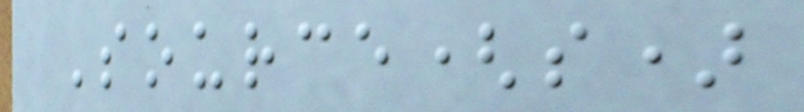Source(s)
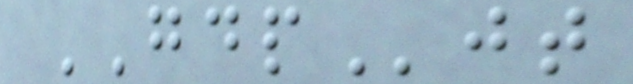GDPjt
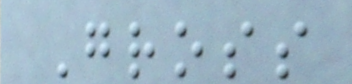Gross
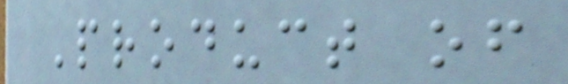Product of
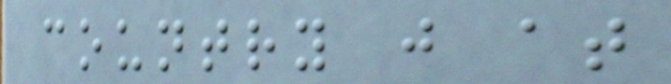country j at
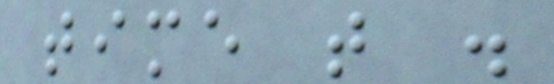time t .
